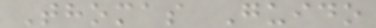Thomas Guido
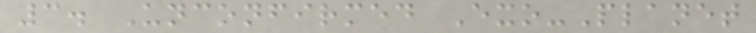3. Unconfirmed Exo-Planet
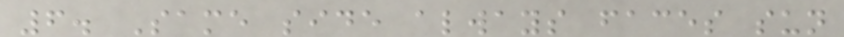6. Same side always faces sun
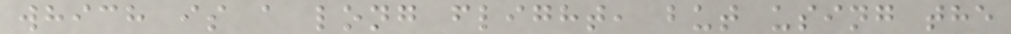which is a long flight, but using the
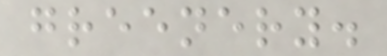greenery.
